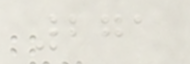271
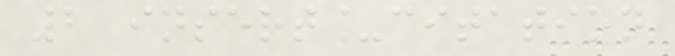2 insert_citation
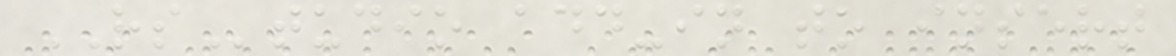RStudio add-in to insert
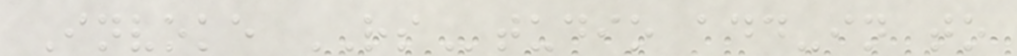Invoke RStudio add-in to
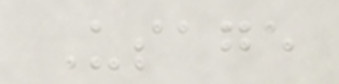Usage
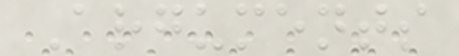Arguments
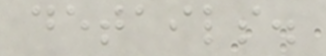details.
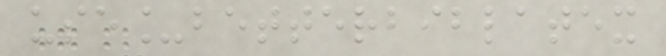use_betterbiblatex
